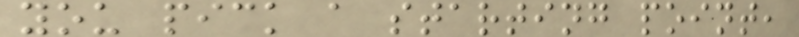you pick a starting point,
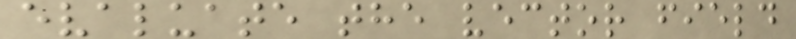evaluate the vector field
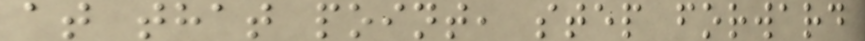at that point, step forward
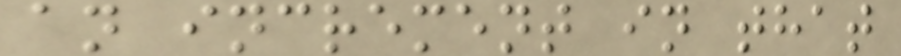an increment in that
